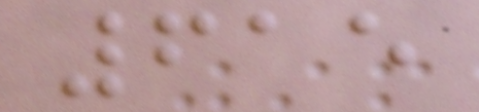615
